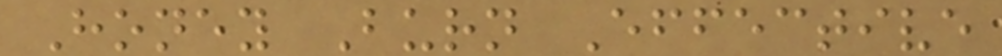Honey Burn Effective
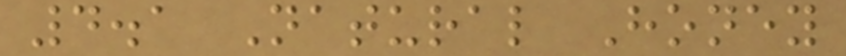4.1 Natural Honey
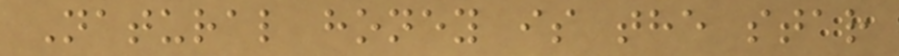Natural honey is the star
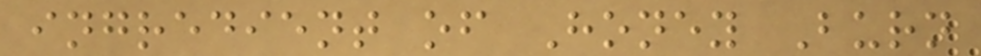ingredient of Honey Burn
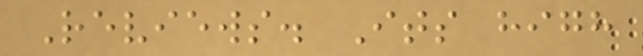Reviews. Its high
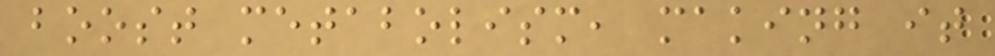boost metabolism, making it
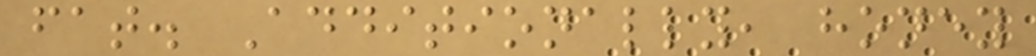fat. Additionally, honey
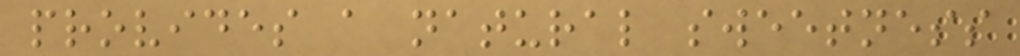provides a natural sweetness
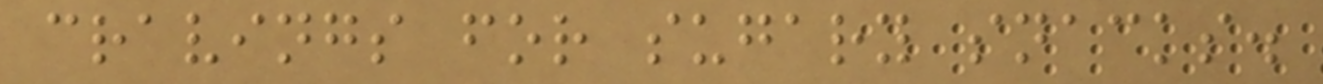cravings for sugary snacks.
